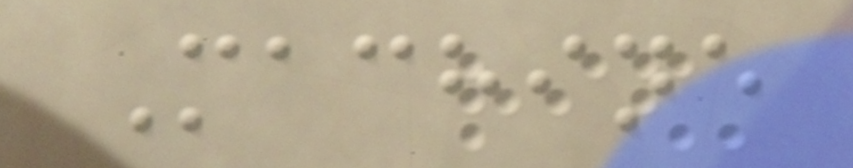Machine
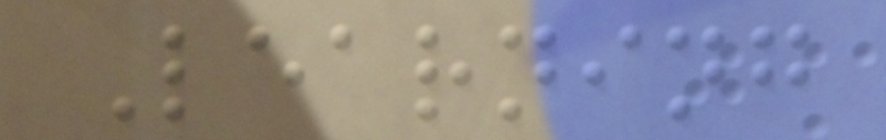Learning
